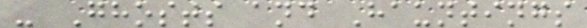- Ghosts and Hauntings
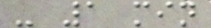- 1 min
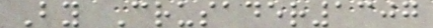By Crusader1307
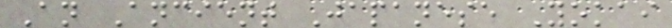An Ancient Japanese Yokai
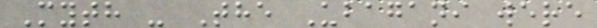Myth - The Ubagani were
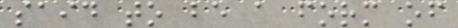said to be a form of
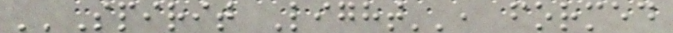''Spirit Light'', formed
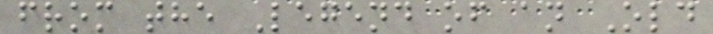from the Legend of an Old
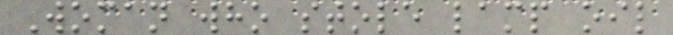Woman who stole lamp oil
